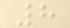8
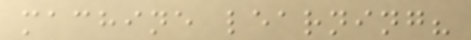machine learning?
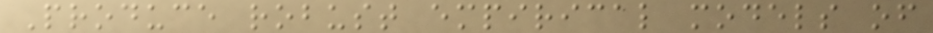Produce robust empirical models of
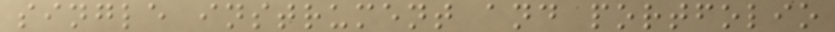single instrument and portfolio
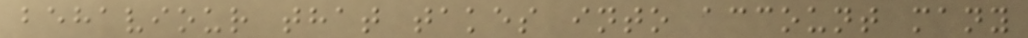behaviour that takes into account many
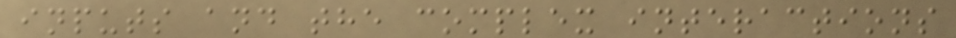inputs and the complex interactions
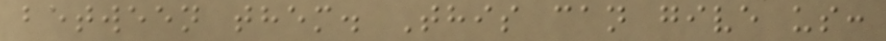between them. This can give us:
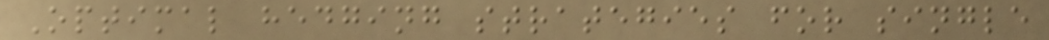Optimal hedging strategies for single
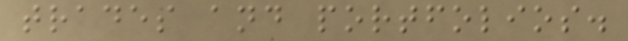trades and portfolios.
